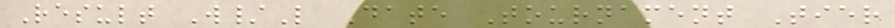Result W/L Date Tournament Tier
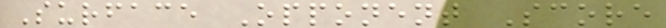Surface Opponent Score
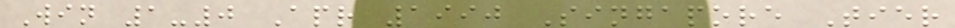Win 1-0 Apr 1990 Singapore Tier
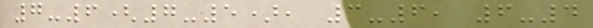7-6(7-5), 3-6, 6-4
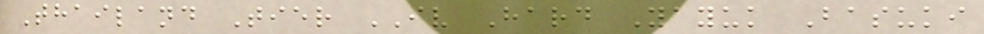Thailand Tier IV Hard Yayuk Basuki
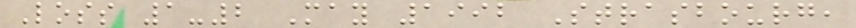Loss 1-2 May 1992 Strasbourg,
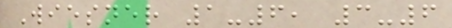Wiesner 1-6, 3-6
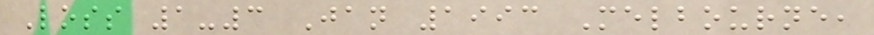Loss 1-3 Jan 1993 Melbourne,
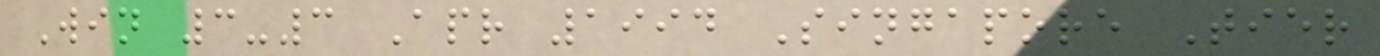Win 3-3 Apr 1994 Singapore Tier
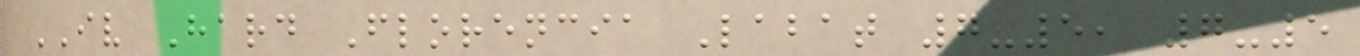IV Hard Florencia Labat 7-5, 7-5
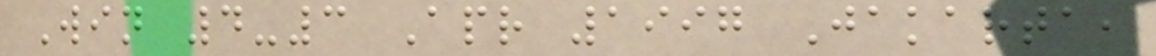Win 4-3 Apr 1997 Jakarta,
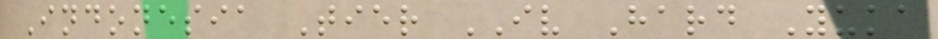Indonesia Tier IV Hard Yuka
